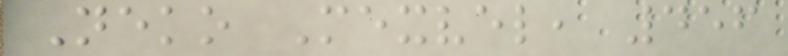Neko Mexvel, 456
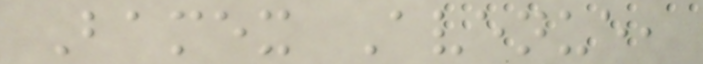Bamex Avenue,
